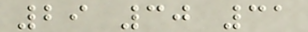29 30 31
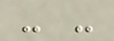- -
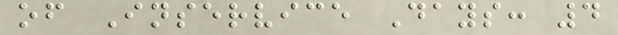of Inservice Days: 4
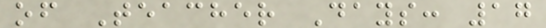of Teacher Days: 17
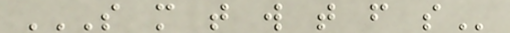S M T W T F S
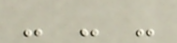- - -
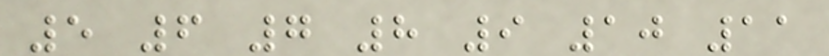5 6 7 8 9 10 11
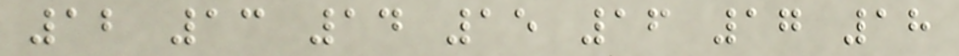12 13 14 15 16 17 18
